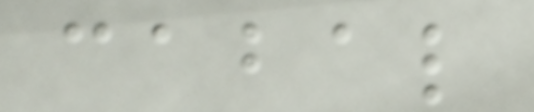cabal
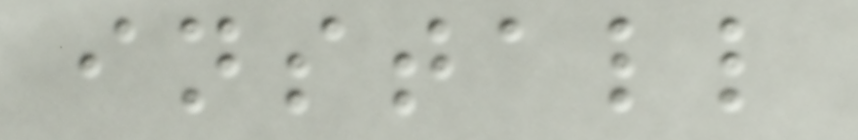install
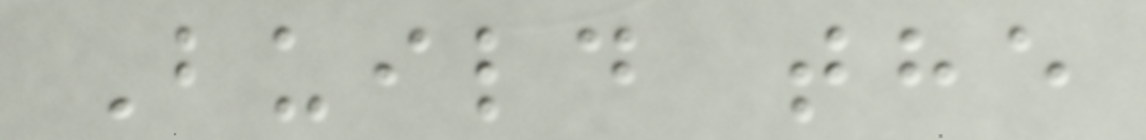Build the
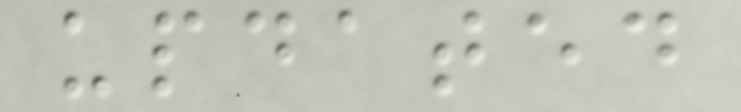updated
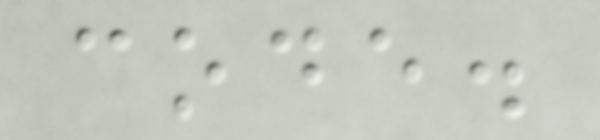code.
